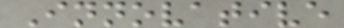Innovative
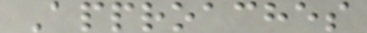Approaches
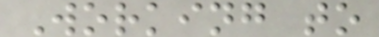Working to
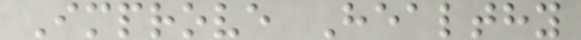Improve Healthy
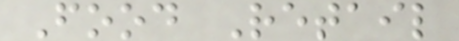Food Retail
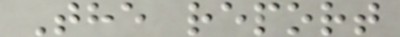The report
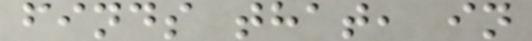finds that, in
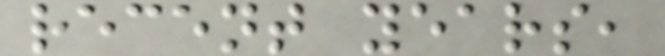recent years,
